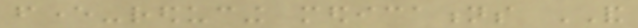fever-reducing medications AND
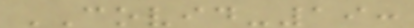COVID-19:
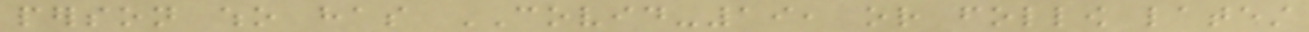person who has COVID-19, or follow latest
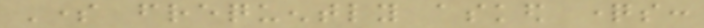Some frequently asked questions:
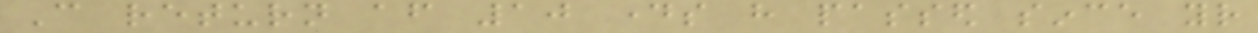Can return after 10 days have passed since your
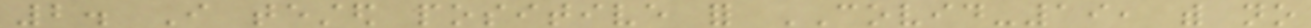2. I tested positive for COVID-19, with no
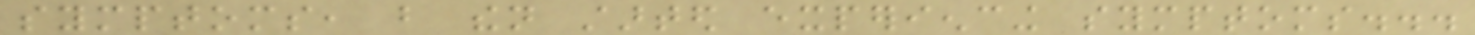symptoms, but then started experiencing symptoms...
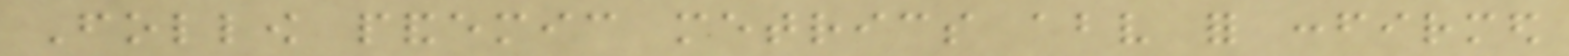Follow pandemic metrics above for confirmed
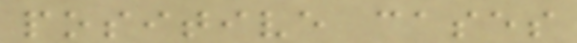positive cases
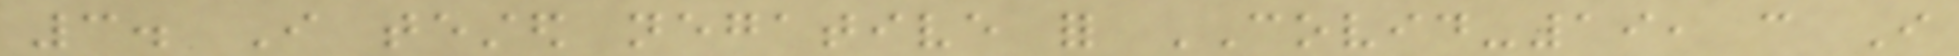3. I tested negative for COVID-19, can I
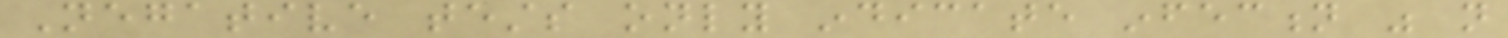Negative tests only indicate infection was not
